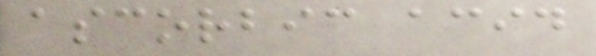ascorbic acid
